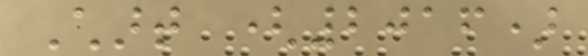Chart (2016)
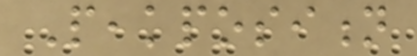Peakposition
